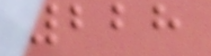228
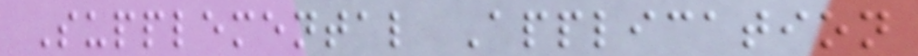Supplemental Application
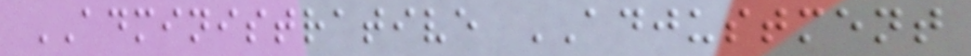ADMINISTRATIVE ADJUSTMENT
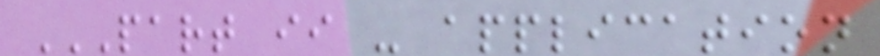PART II - APPLICATION
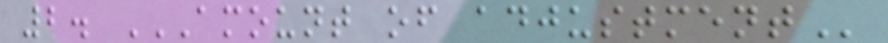2. AMOUNT OF ADJUSTMENT
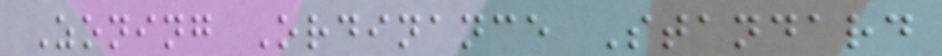Zoning Ordinance Standard
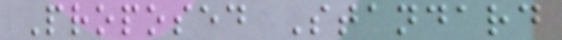Proposed Standard
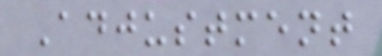Adjustment
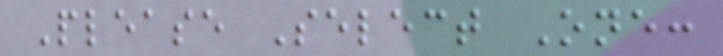Please Select One:
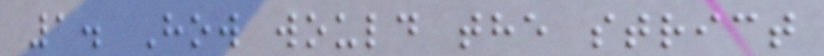1. How would the strict
